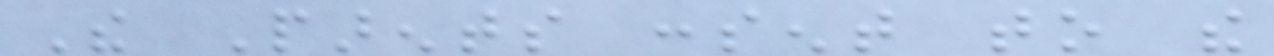The Parents consent to the
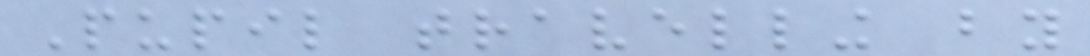Pupil travelling by
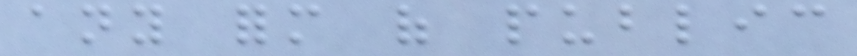any form of public
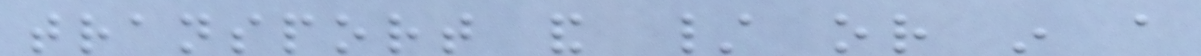transport and / or in a
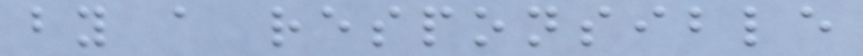by a responsible
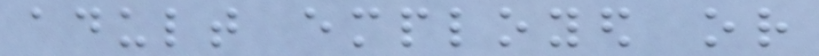adult employed or
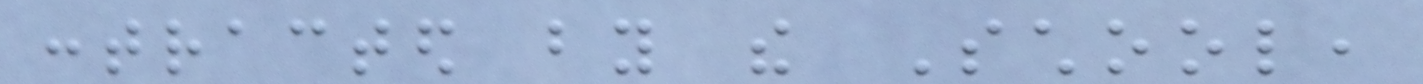contracted by the School,
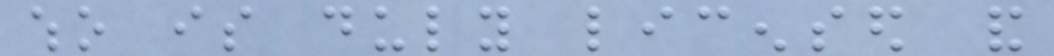who is duly licensed and
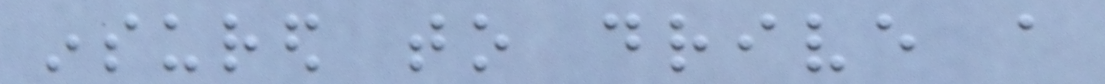insured to drive a
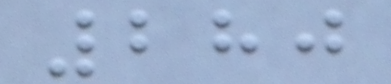280
